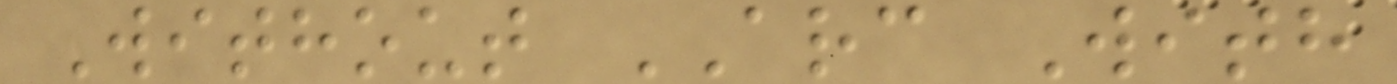Without ARC With
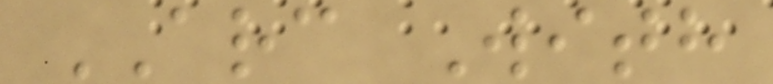ARC With
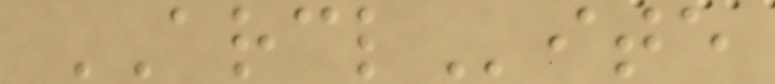ARCLite
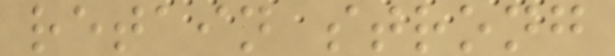retain strong
